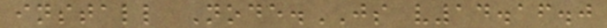install Node.JS v14.16.0
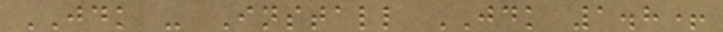JDK - Install JDK 1.8+
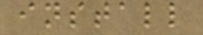install
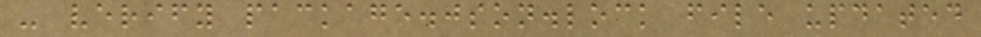- verify package.json.lock file updated
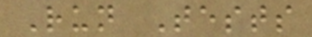Run Tests
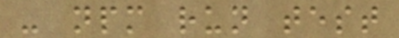- npm run test
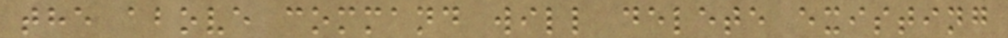the above command will delete existing
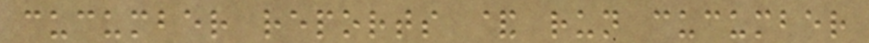cucumber reports & run cucumber
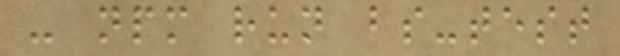- npm run bs-test
